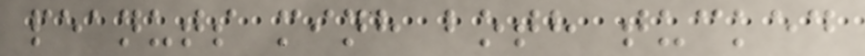peanuts minh both tucked
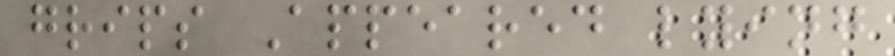grips Appeared lying
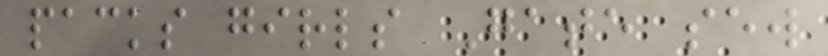packs girls Gate sew
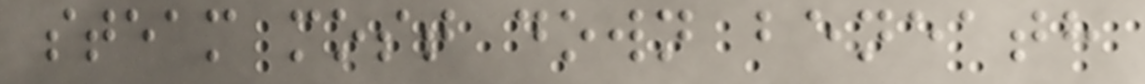steam most down beneath
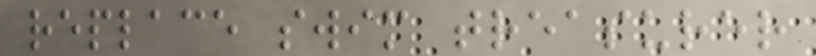replace swim treasurer
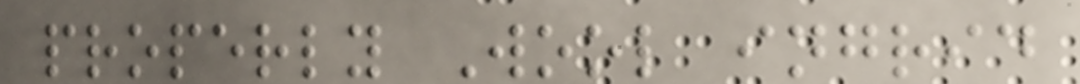properly Wool ingrid
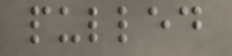pulled
